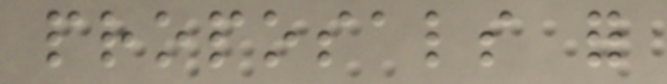proposals for
